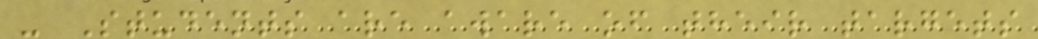- Students are aware of their targets
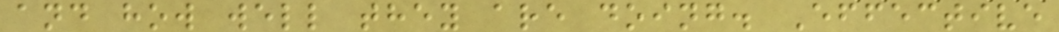and how well they are doing. Effective
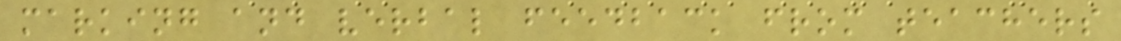marking and verbal feedback from teachers
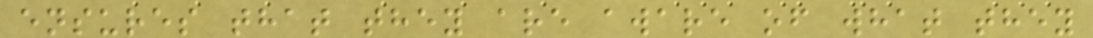ensures that they are aware of what they
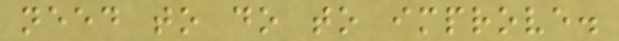need to do to improve.
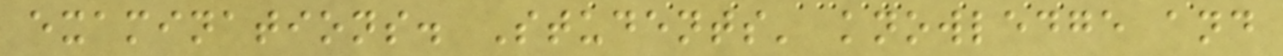examinations. Students' knowledge and
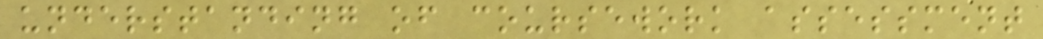understanding of coursework assessment
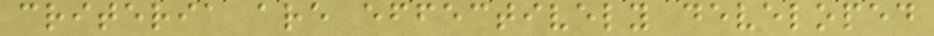criteria are effectively developed
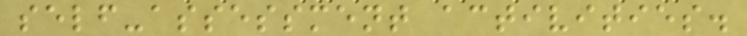self-assessment activities.
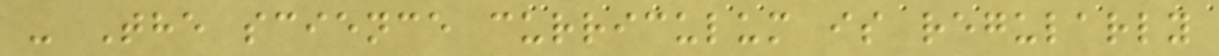- The science curriculum is regularly
